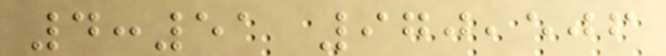4:51 970,506
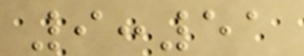9:51
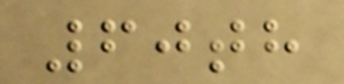60th
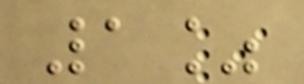1%
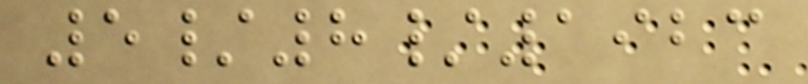5/8/1923
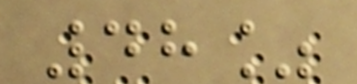48%
